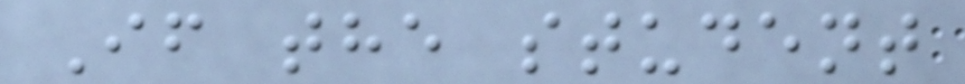If the student
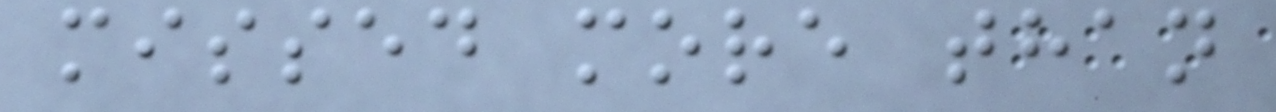missed more than
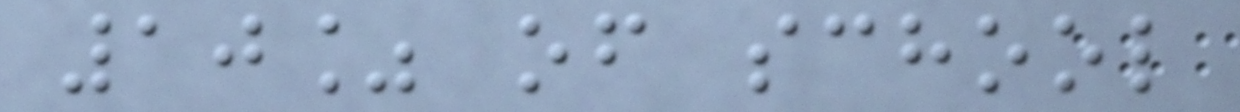10% of school
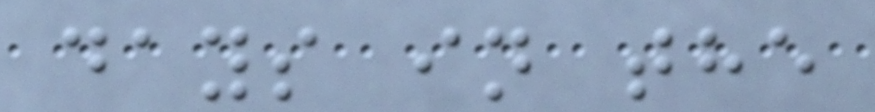days in the
